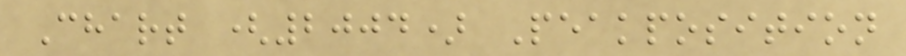Chart (2004) Peakposition
